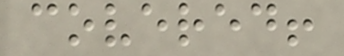covered!
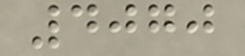4070
